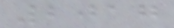2017
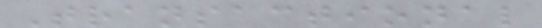Transactional
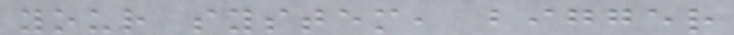your system, bigger
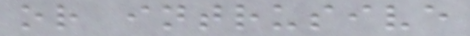or intrusive
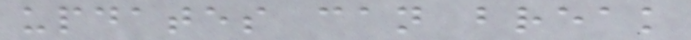updates can break
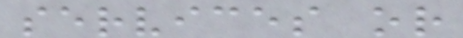services or
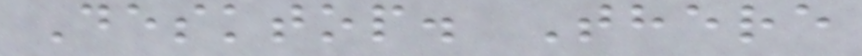Desktop. There
